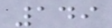149
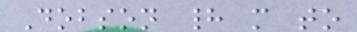Dobson had more to
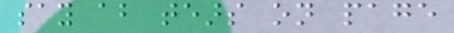say about tears on page
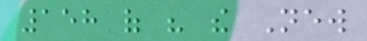158 of his the New
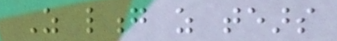As long as tears
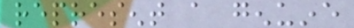represent a genuine
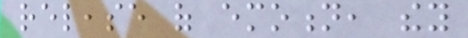release of emotion, they
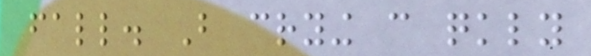fall. But crying can quickly
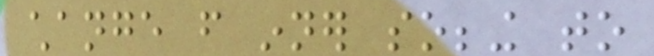change from inner sobbing to
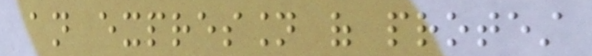an expression of protest
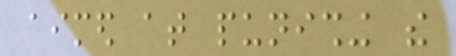aimed at punishing the
